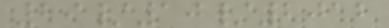29/10/2012
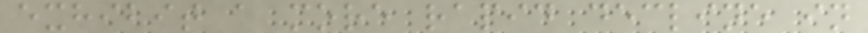exhibit a more rapid decline in
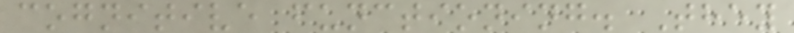cognitive functioning. They
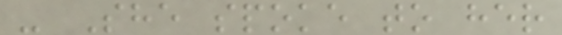- She spoke to her
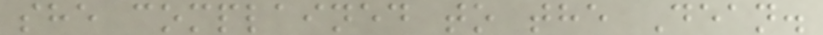she complained to the Dean.
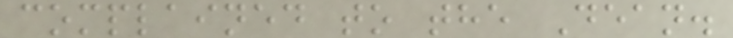complained to the Dean.
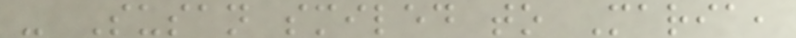- Susan smiled to Maria,
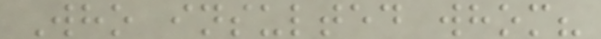Who insulted whom?
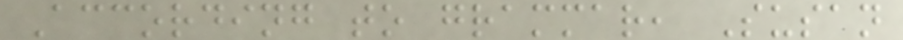According to grammar, Susan
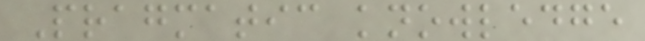Pragmatic knowledge
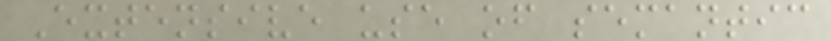Extensive use of semantic
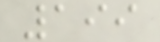199
